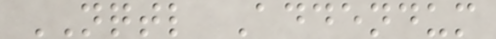NQTL Addendum
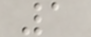1
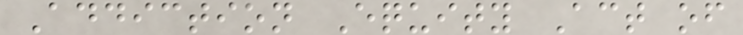Addiction Equity Act of
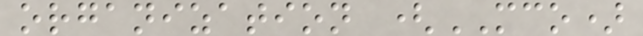organization (MCO)
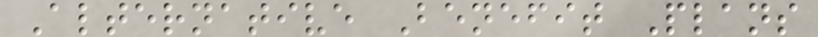Alternative Benefit Plans
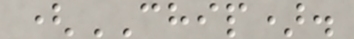(CHIP).
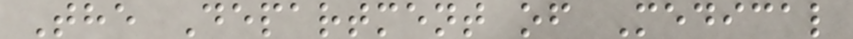The Department of Medical
